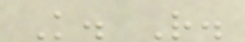K. R.
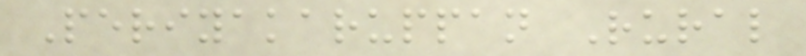Periyakaruppan Rural
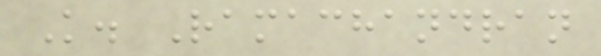K. Ramachandran
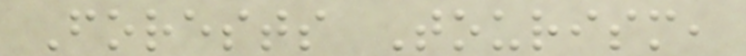Forests Tourism,
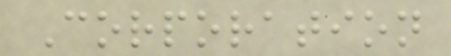Corporation
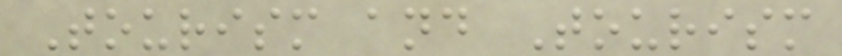Tourism and Tourism
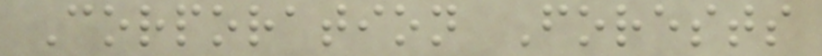Corporation Forests
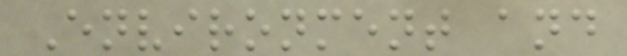Environment and
